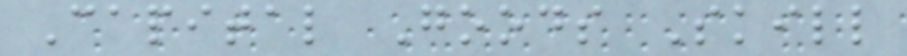Capital Goods Skill
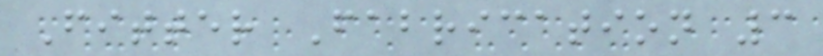Fitter Fabrication 3
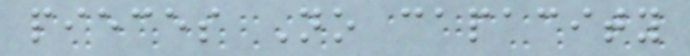pieces No capacity
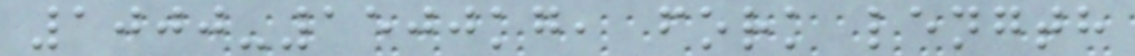1000-1500kg, fork length
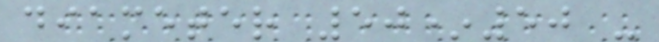diameter 50*50 -
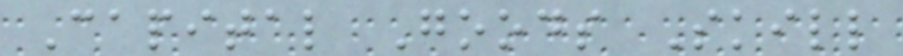Capital Goods Skill
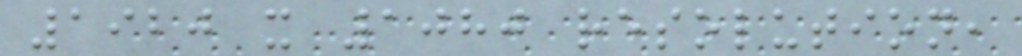1920 x 1080 resolution,
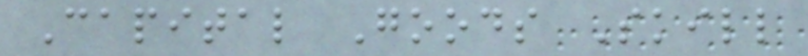Capital Goods Skill
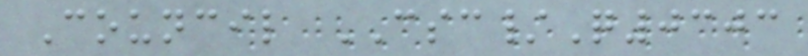Council CSC/Q0303
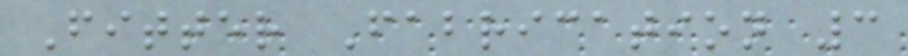Fitter Fabrication 3
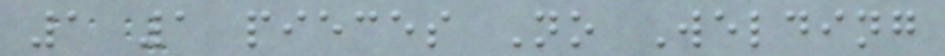1 1 pieces No Welding
